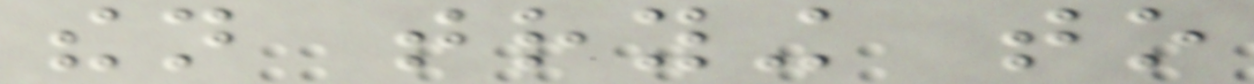then trying to
